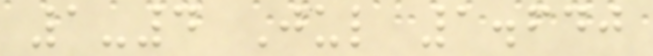1-4 Jul 1.640
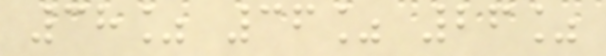38% 36% 26%
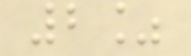2%
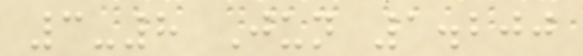3-8 Jun 1.200
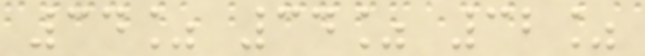34% 34% 32%
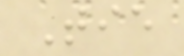Tie
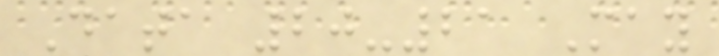Data 20-21 May
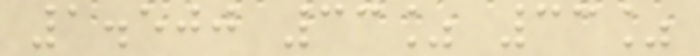1.500 33% 33%
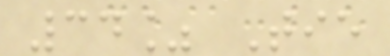34% Tie
